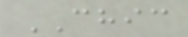CHIC
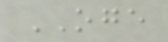OGE
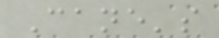Cane's
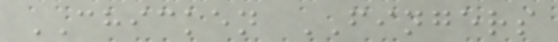CHICKEN FINGERS
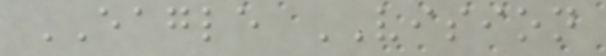EAGLE VISION
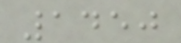1450
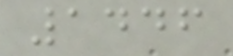1446
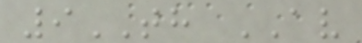9TH AV
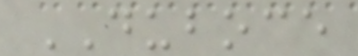DUBOCE
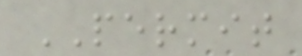PERMIT
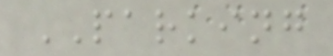PARKING
